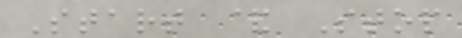Start & Stop
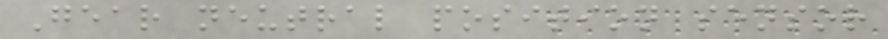Gear neutral position sensor
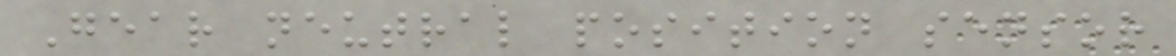Gear neutral position sensor
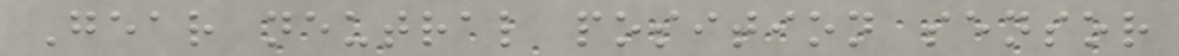Gear neutral position sensor
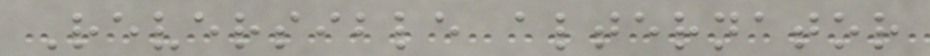Reversible alternator
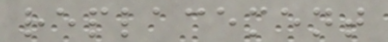replacement
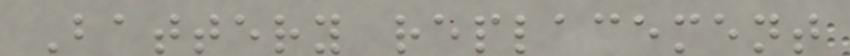Battery replacement
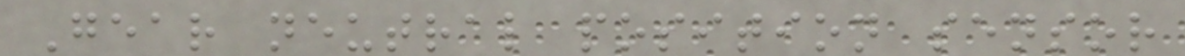Gear neutral position sensor
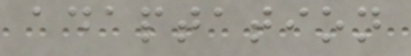adaptation
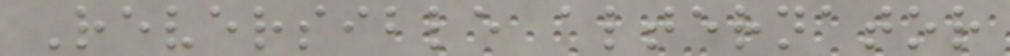Reversible alternator
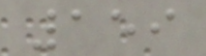159
